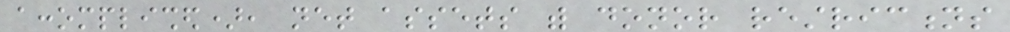accomplished), net assets with donor restrictions
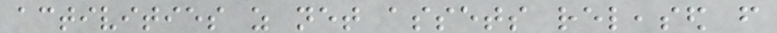activities as net assets released from
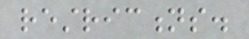restrictions.
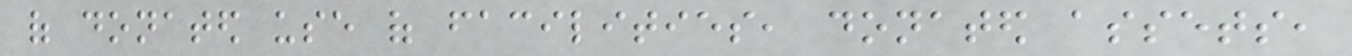of donated use of facilities, donated assets,
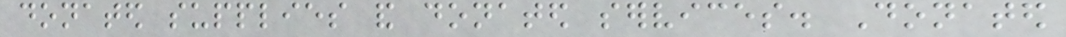donated supplies and donated services. Donated
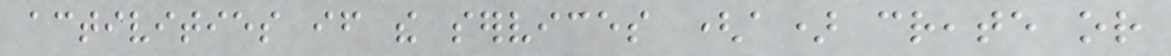activities if the services (a) create or
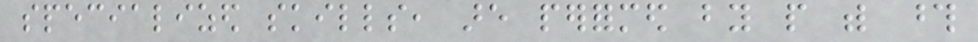specialized skills, are performed by people with those
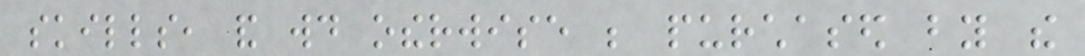skills, and would otherwise be purchased by the
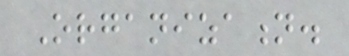Organization.
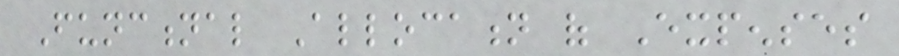Functional Allocation of Expenses
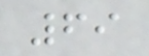69
